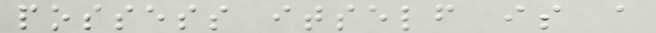possess itself is a
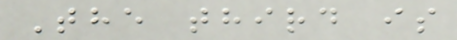The third is
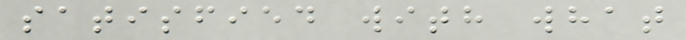satisfied with what
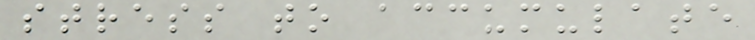stress to accumulate
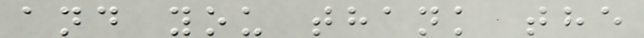and you thank the
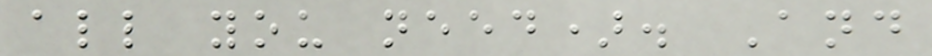all you need). And
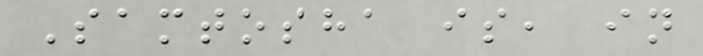Samtosha is, in
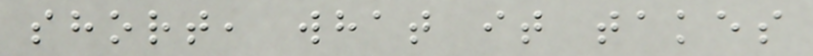short, what it takes
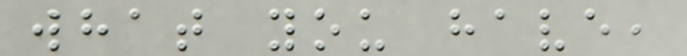what you have,
